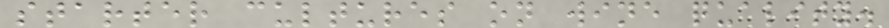starter cultures on wine quality.
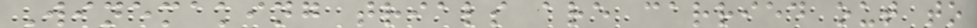Winemaking trials are carried out to
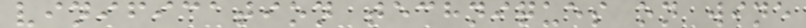vinification techniques on wine
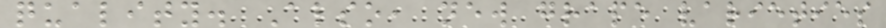quality. Also, new grape varieties
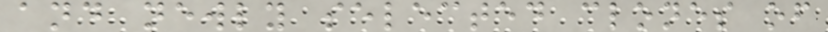and newly selected clones of
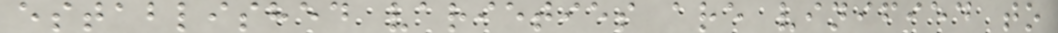established varieties are vinified to
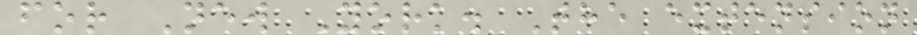for New York. The extension
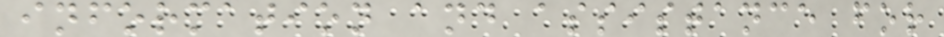information and assistance for
